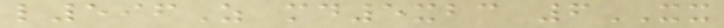l596Z md5xbc 6XX
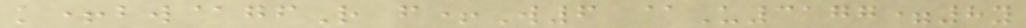k+bw@gfR f+W6 @U3177=8y
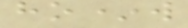ho*w
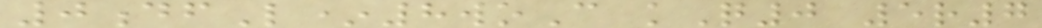0dfL*8woC kQ0 5r7
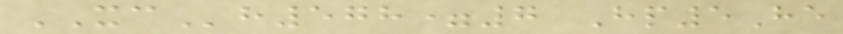XCh578=7 Hp5He
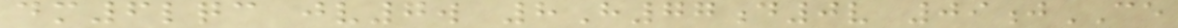dm6lqc jv7w 8H77d0v 09jCE
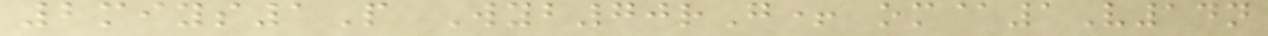2miys1P Wyb70rG+ om@1V14n
